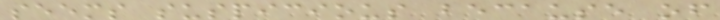seems suspicious because of
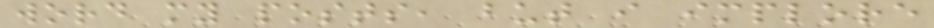word my posts, but i implore
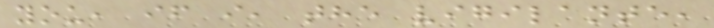you, if i, the vigilante,
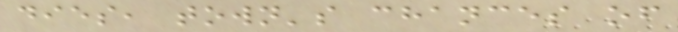dies, town's chances of
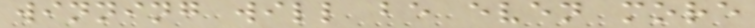winning will be even more
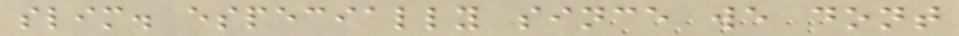slim. especially since we dont
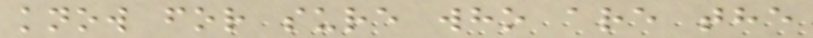know for sure who are the
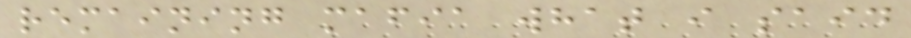remaining mafia what i said
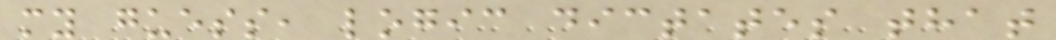my guess, logic dictates that
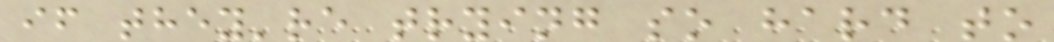if they're trying so hard to
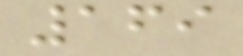169
